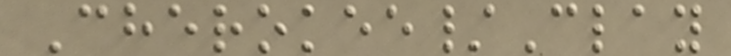Cherokee/Clay
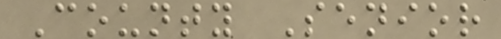County Senior
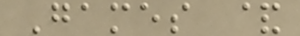Games &
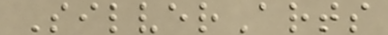SilverArts
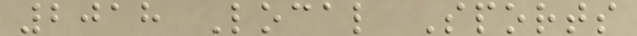2018 Local Sports
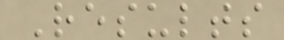Results
